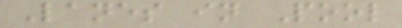Lanes in Pool
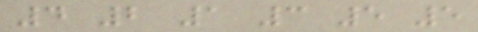4 2 1 3 5 5
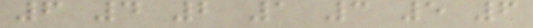6 4 2 1 3 5 6
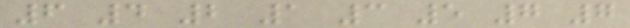6 4 2 1 3 5 7 7
